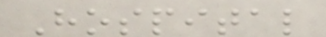Hospital
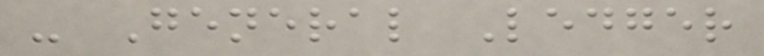- General Ledger
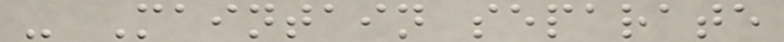- Maintain separate
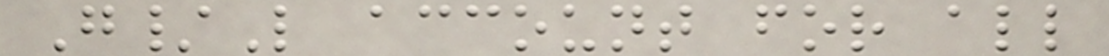G/L account for all
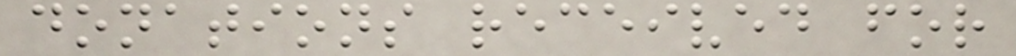donations received for
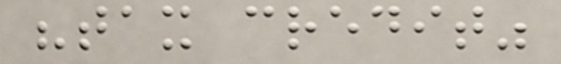"tax credit"
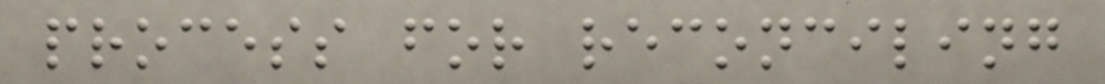process for reconciling
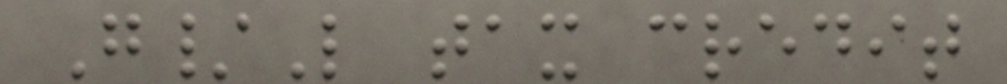G/L tax credit
